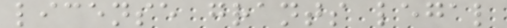license grants legal
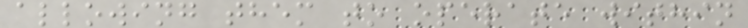allowing them to operate within
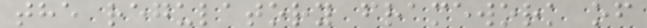the regulatory framework of
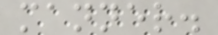manner.
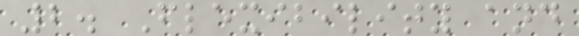2. Flexibility and
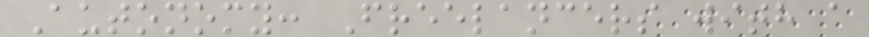Autonomy: Freelancers with a
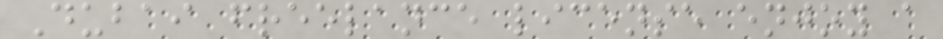Dubai freelance license enjoy a
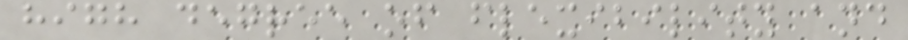high degree of flexibility and
